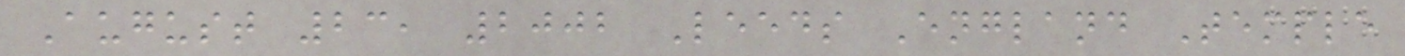August 23, 2002 Leeds England Temple
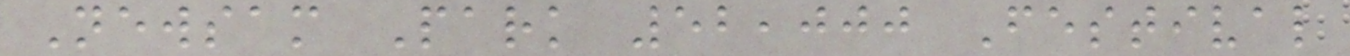Newsam Park 52,000 Festival
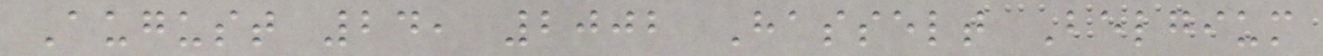August 24, 2002 Hasselt Belgium
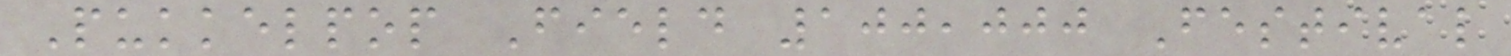Pukkelpop Field 100,000 Festival
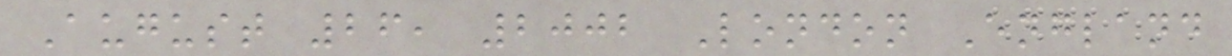August 26, 2002 London England
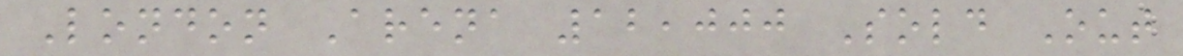London Arena 12,000 Sold Out
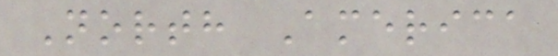North America
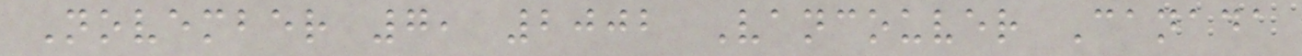November 7, 2002 Vancouver Canada
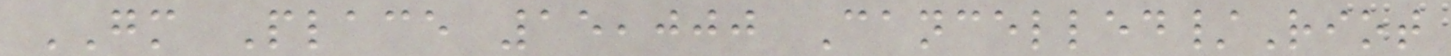GM Place 15,000 Cancelled/Riot
